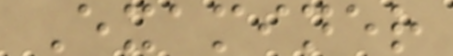Examiner
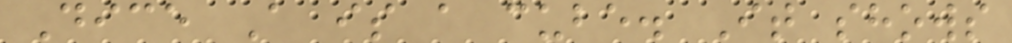Dice A is a cube. It shows
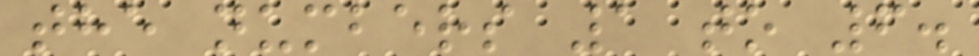the numbers 1 to 6.
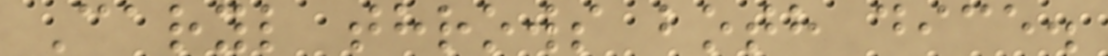Caryl throws both dice.
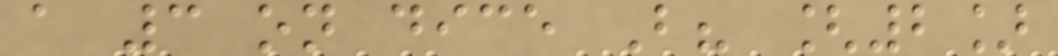a 3 on dice B? [2]
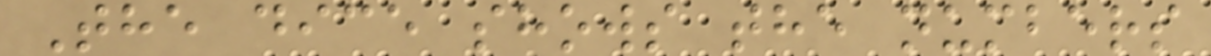The dice shows the numbers
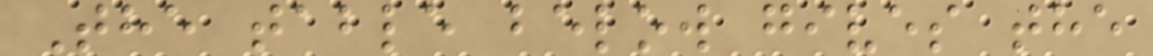The table below gives the
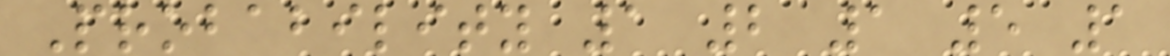Probability 1 2 1 5 1
